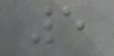5
